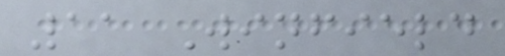11 Winfield
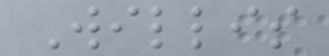Willis
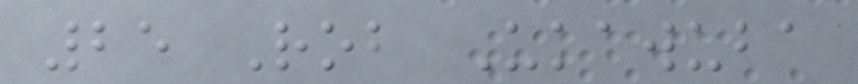25 Rob Ukawuba
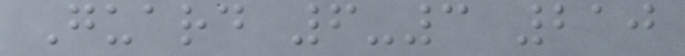Guard 6-3 210
